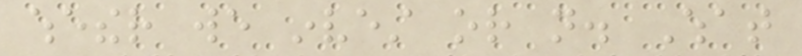whether we invest or not. What
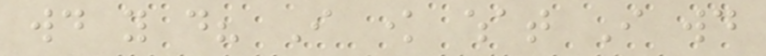would you do? I know what I would
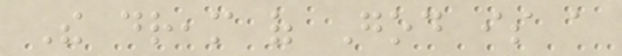The dream of God is a
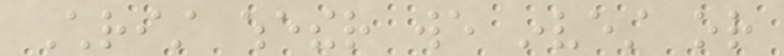Christ whether we invest or
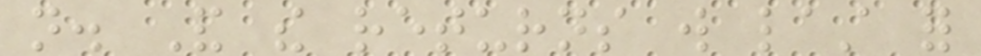not. And the returns will last for
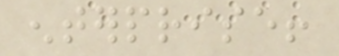enterprise!
